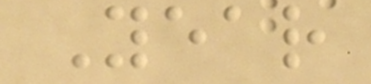Year
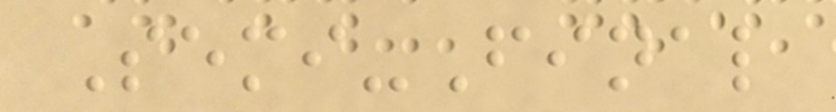Semi-Final
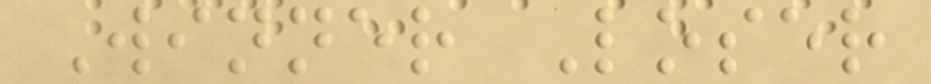Winner Loser
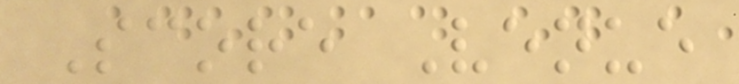Score Venue
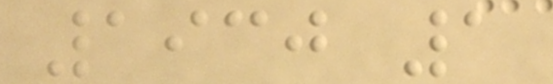1930 1
